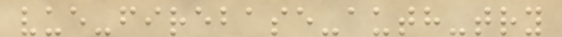vue-firebase-auth-try
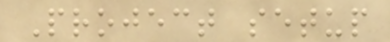Project setup
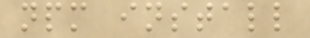npm install
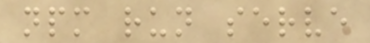npm run serve
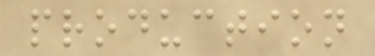production
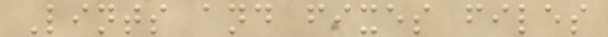Lints and fixes files
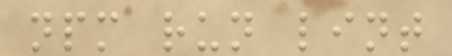npm run lint
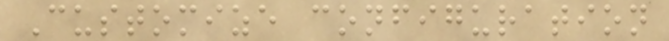Customize configuration
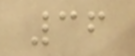36
